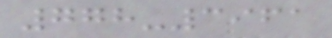778-3961
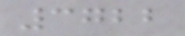3722
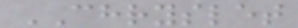CHRYSLET
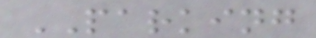PARKING
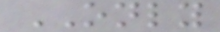ONLY
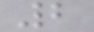2
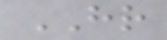HR
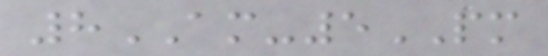8AM-5PM
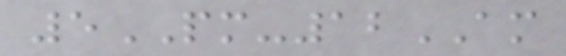5PM-12AM
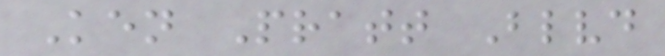Ken Pratt Blvd
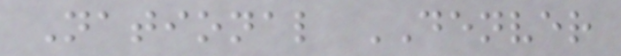National DENVER
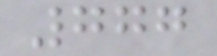777
